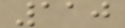110
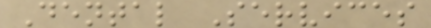Dental Services
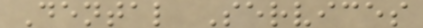Dental Services
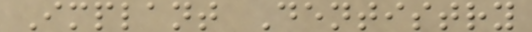Implant Dentistry
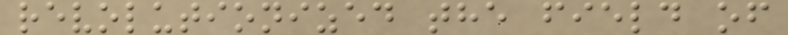revolutionized the field of
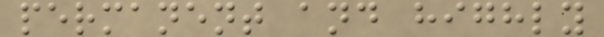permanent and highly
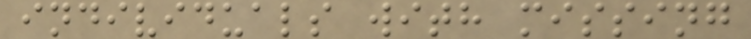individuals with missing
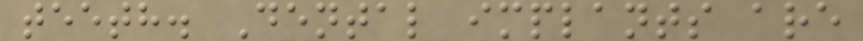teeth. Dental implants are
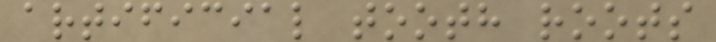artificial tooth roots
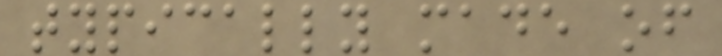typically made of
